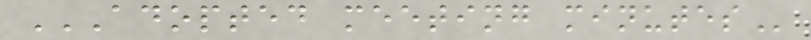ADOPTED MEETING MINUTES
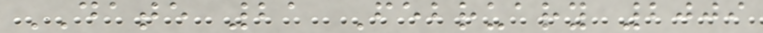DATE 21 February 2009
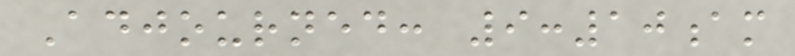Adjourned: 9:10am
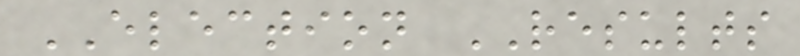ELECTION RESULTS
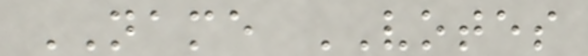NAME VOTES
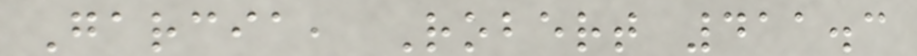Garcia, Robert 411.3
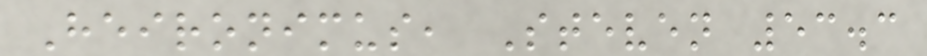Heironimus, Steven 53.3
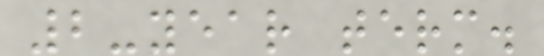2-year term.
